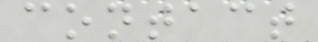contact
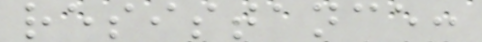resistance:
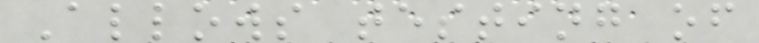Allows testing of
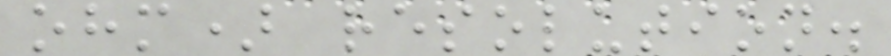ohm) resolution.
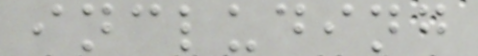including
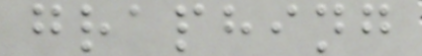graphing
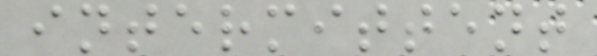intermittent
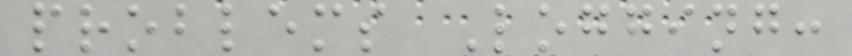problems Logging:
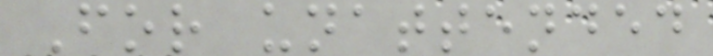For unattended
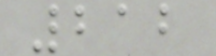212
